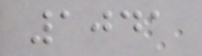1041
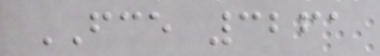FCE 3261
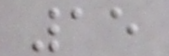15
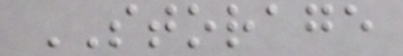STORAGE
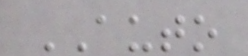AUTO
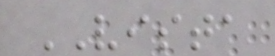VISTA
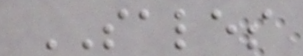SALES
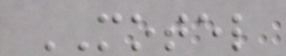MOTEL
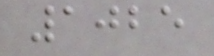1025
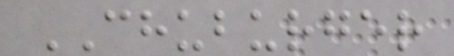CHUBURGER
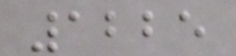1225
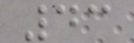43
